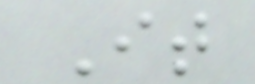It
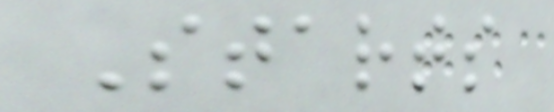Starts
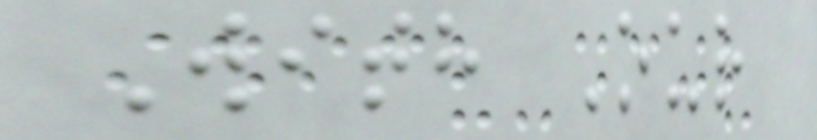With Our
